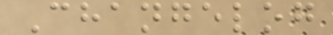Changelog
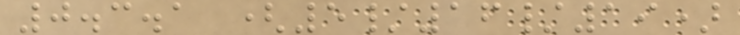0.3.1 (5/16/19)
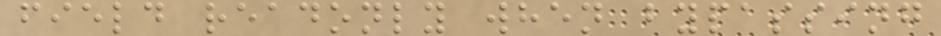field readonly when bypassing
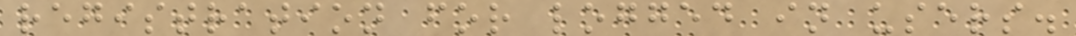registration for logged in users.
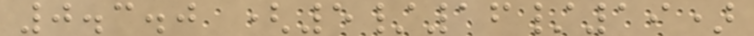0.3.0 (5/16/19)
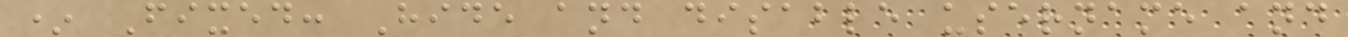* Fixed: Hide and disable username and
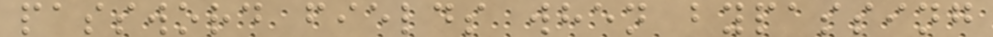password fields when bypassing
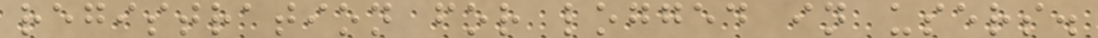registration for logged in users.
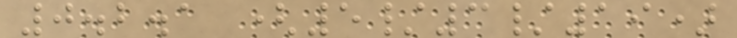0.2.1 (5/3/19)
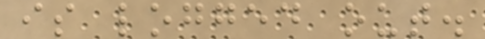is logged out.
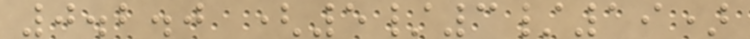0.2.0 (5/3/19)
